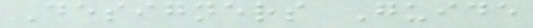Designers Guide
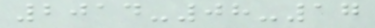2014-08-17
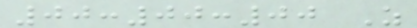00:00:00 Z
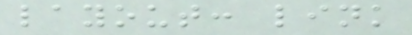layout: link
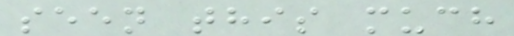seen this much
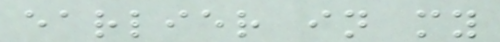earlier in my
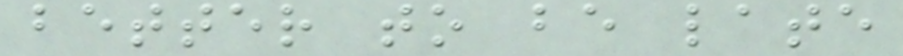better to be late
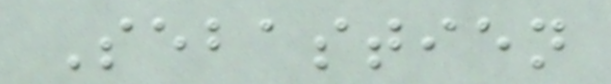Sebastien
